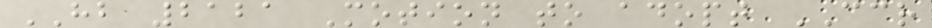HB 2121 Motion to adopt CCR
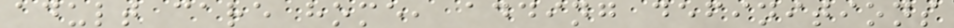adult care home, adding definitions
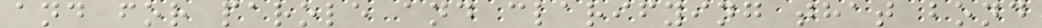and for parole and clarifying that bond
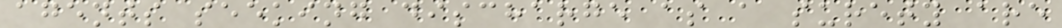agents seeking discharge as a surety are
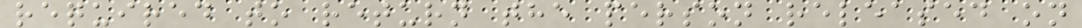required to return the person released on
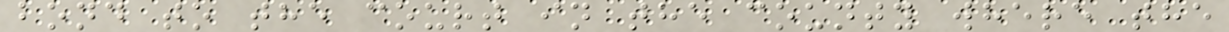bond to the court in the county where the
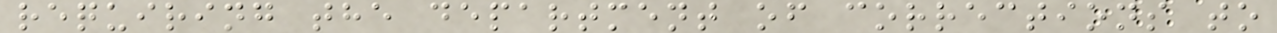requiring the department of corrections to
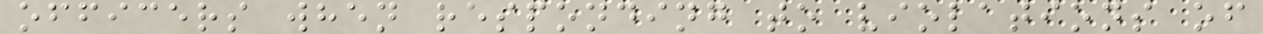officers when responding to violations of
